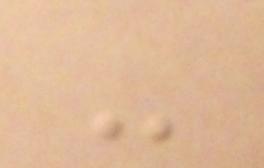-
